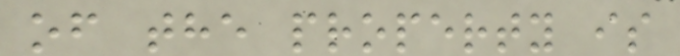of the property is
